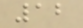12
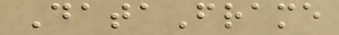DataFrame
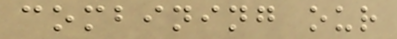combining our
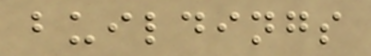buildings
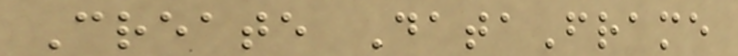Create DataFrame
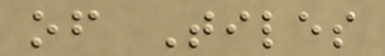of Tiles
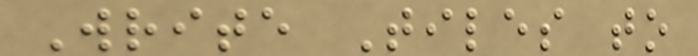Write Tiles to
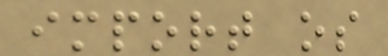import os
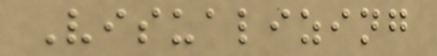Visualizing
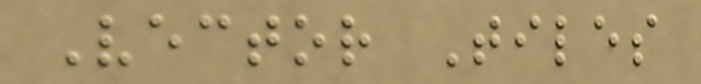Vector Tiles
